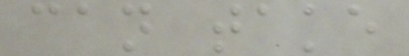can take
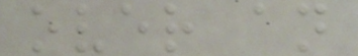over an
